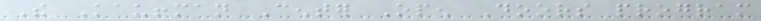The Kauffman Center Open Doors program
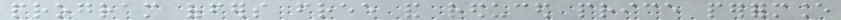program offers free and reduced price performance
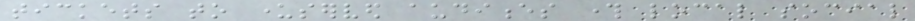tickets to underserved audiences through local social
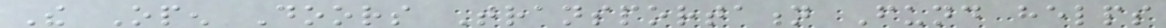The Open Doors Transportation Fund helps
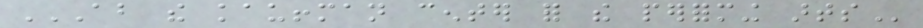ABOUT THE KAUFFMAN CENTER FOR THE PERFORMING ARTS
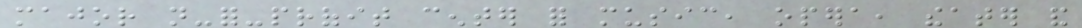major not-for-profit center for music, opera, theater and
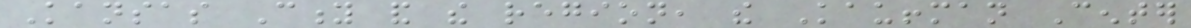Kansas City and the region, the Kauffman Center
